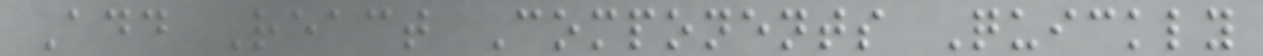Add React Components Quickly
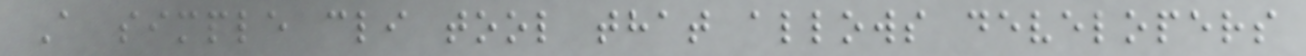A simple cli tool that allows developers
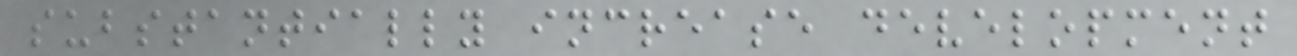substantially increase development
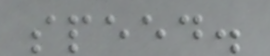speed.
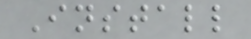Install
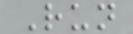Run
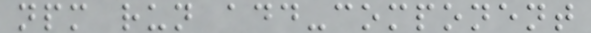npm run add-component
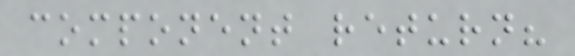component return?
